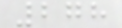278
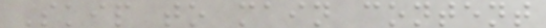Skip to main content
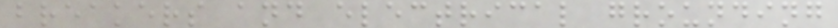breakers and electrical grounding
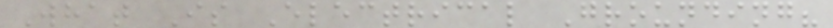What Is Electrical Grounding?
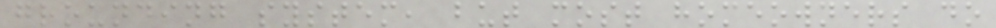grounding system, but most homeowners do
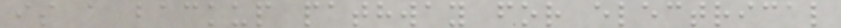is a backup pathway for electrical
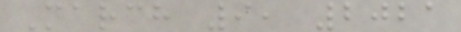March 9, 2021
